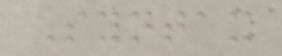Syntax
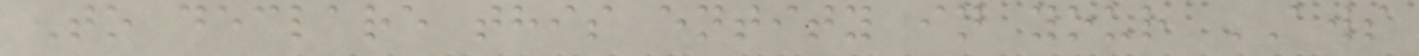To declare this entity in your AWS
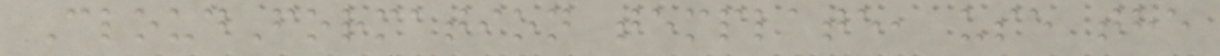CloudFormation template, use the
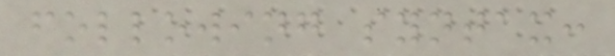following syntax:
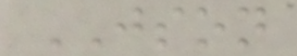JSON
